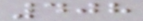408
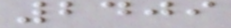2409
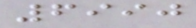6990
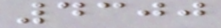4300
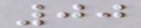00
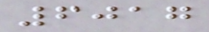6017
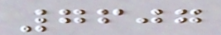7607
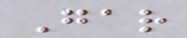Gar
